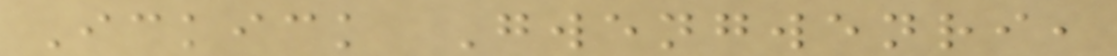Ickick Gwengwenri,
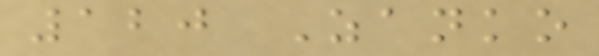120 Zanko
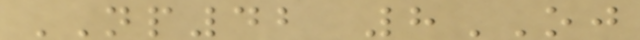NP42 8OJ
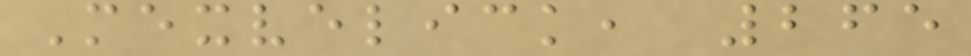Mexvelick, 265
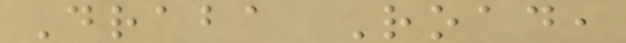Draba Road,
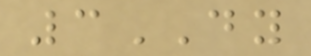3DY
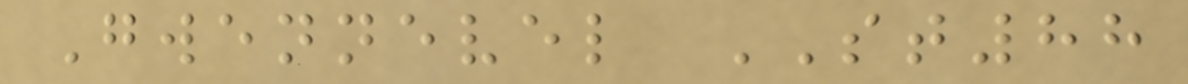Gwennevel ST88
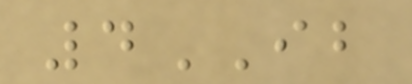4IB
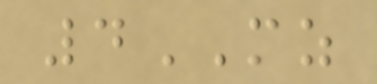4MZ
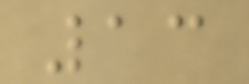13
